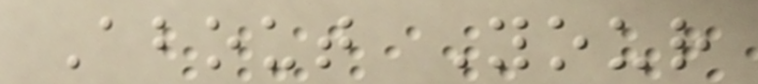About Your
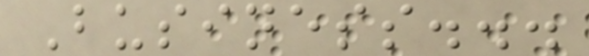Business...
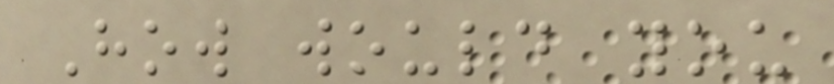How would you
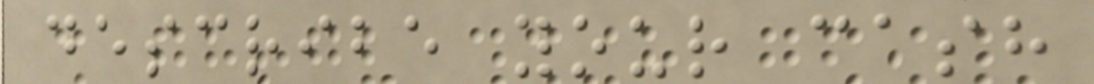describe your cash
